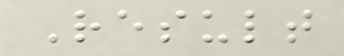Result
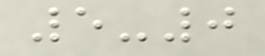5-0
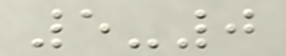5-0
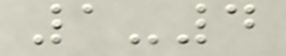1-4
